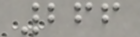266
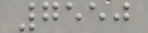7550
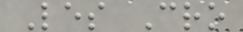Les Cro
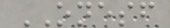ONESF
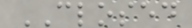CLOSED
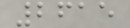2615
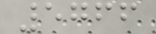5766
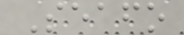Seafo
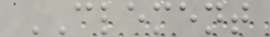CLEMENT
